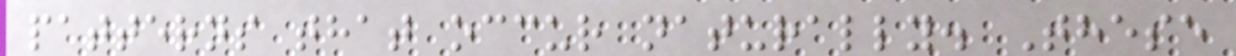patterns that occur naturally. These
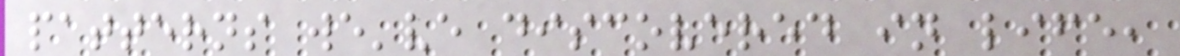patterns we've discovered in life,
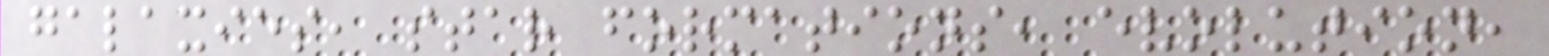galaxies, star formations, evolution,
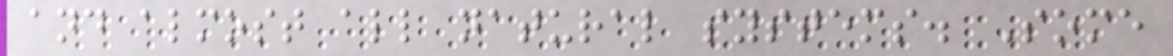and almost all natural systems. Some
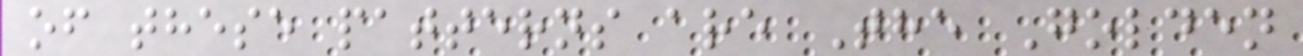of these patterns are The Golden
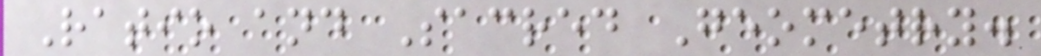Ratio and Sacred Geometry.
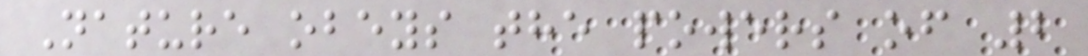Nature obeys the powers of 2
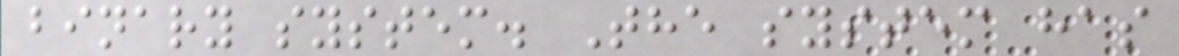binary system. The system has
